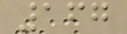167
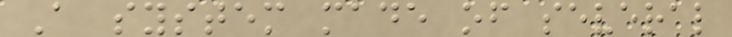A system made of several
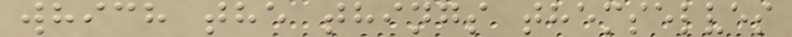which the things themselves
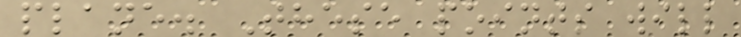plane. These points will
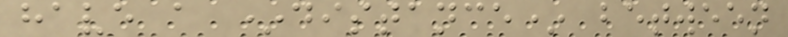have a *distance* between
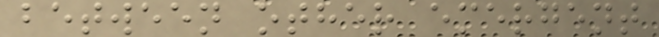between other emergent
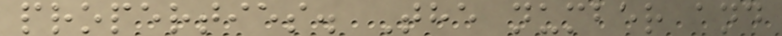properties. The number and
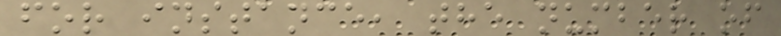for instance, the number of
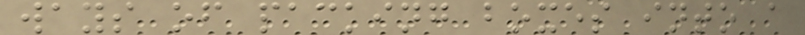ways of packing boxes into a
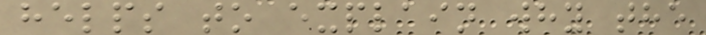helps to explain why the
